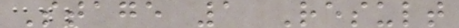Stage 1 Result
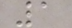1
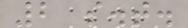2 s.t.
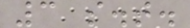3 s.t.
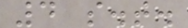4 s.t.
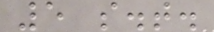5 s.t.
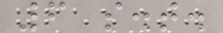6 s.t.
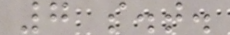7 s.t.
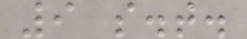9 s.t.
